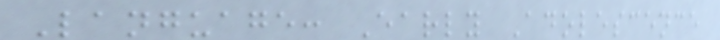Language: Early Adolescence
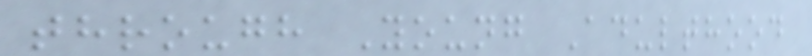through Young Adulthood
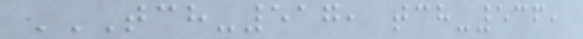TCH-517, TCH-536,
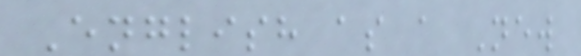English as a New
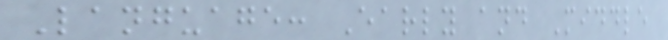Language: Early and Middle
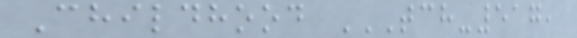Childhood TCH-517,
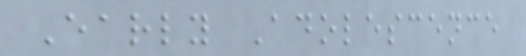Early Adolescence
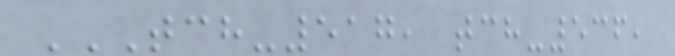TCH-517, TCH-536,
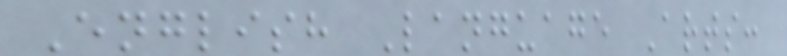English Language Arts:
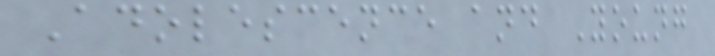Adolescence and Young
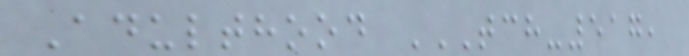Adulthood TCH-517,
